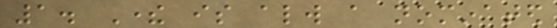1. There is always a nominated
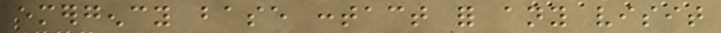emergency base contact for any visit
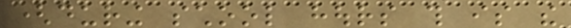(during school hours this is the
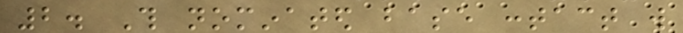2. This nominated base contact will
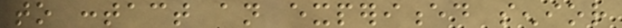to contact an experienced senior
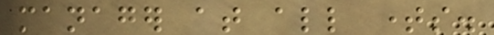manager at all times.
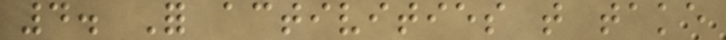4. For activities that take
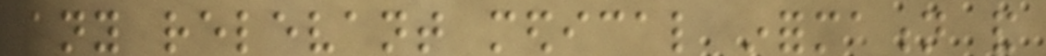any relevant medical information and
